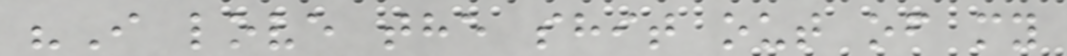"I love the shit out of my
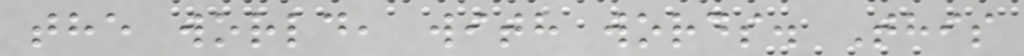the world, with words. This
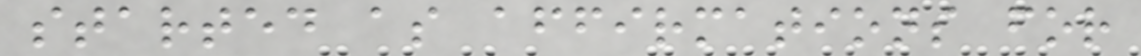started as affirmations for
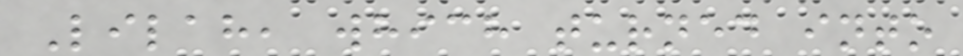Lilah, which turned into
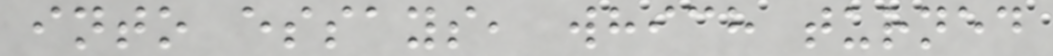into essays, which turned
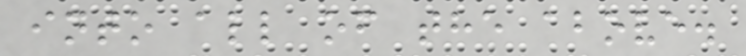into all of the above.
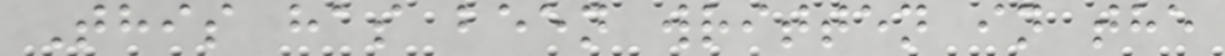This has been written in the
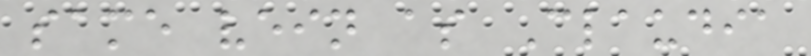same vein as Claudia
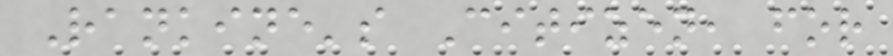Rankine's Citizen, for
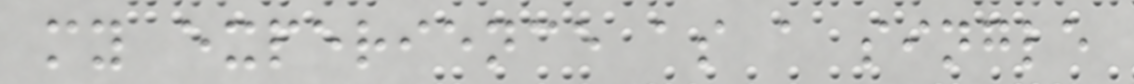my experience as a single
